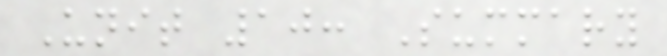Unit 10: Summary
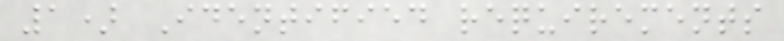1) Identified requirements
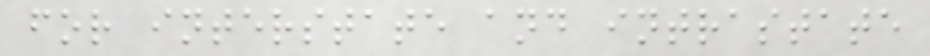for interstate and intrastate
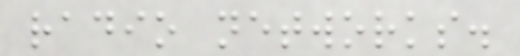radio networks.
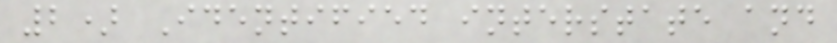2) Identified interstate and
